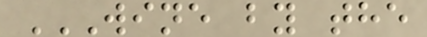WINE BY THE
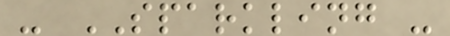- SPARKLING -
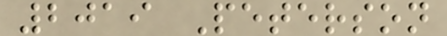2019 Peterson
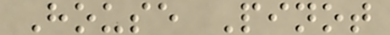House Pinot
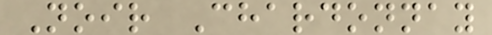Noir Chardonnay
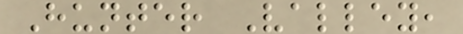Hunter Valley,
